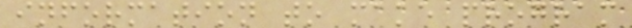information to make program
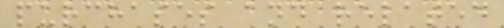purchases and related
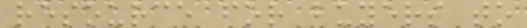resource for buyers to
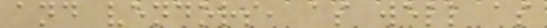and vendors, as well as
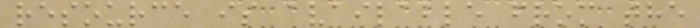resource is available from the
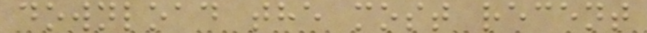download the most recent
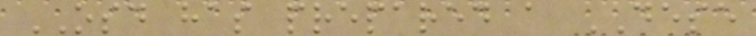OSD has prepared a DESE
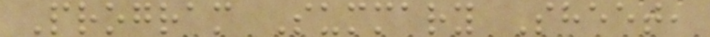Program Summary Sheet,
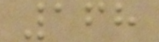168
